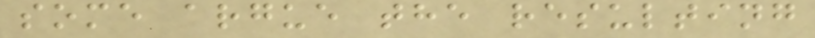some argue the resulting
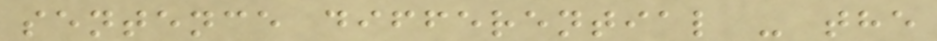sentence differential - the
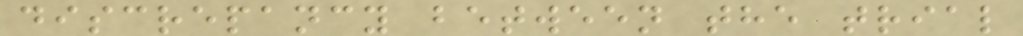discrepancy between the trial
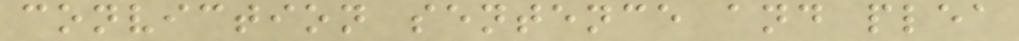conviction sentence and plea
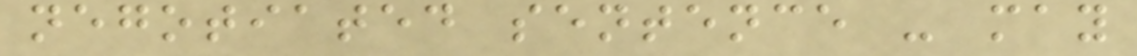negotiated sentence - may
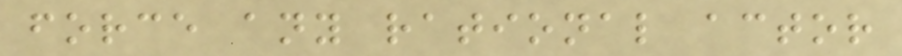force any rational actor
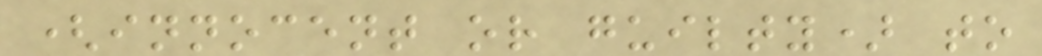(innocent or guilty) to
